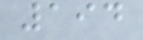194
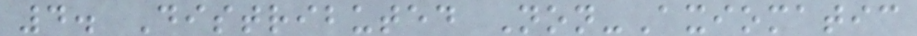4. Distributed Non-Axiomatic
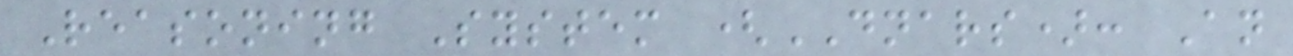Reasoning System (DNARS): An
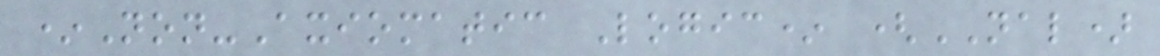*Non-Axiomatic Logic* (NAL)
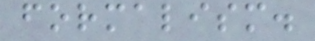formalism.
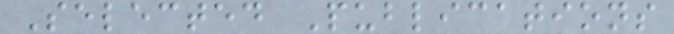Selected Publications
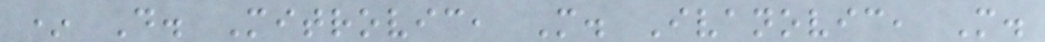* D. Mitrovic, M. Ivanovic, M.
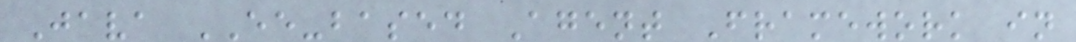Java EE-based Agent Framework in
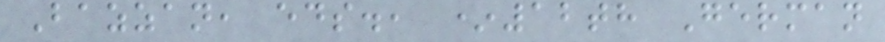Bazzan, eds., *12th German
